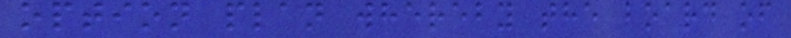option plan whereby the board of
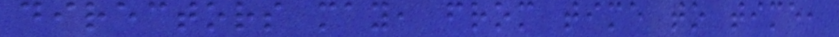directors may, from time to time,
